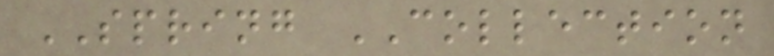SPRING COLLECTION
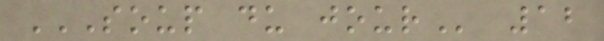SOUP DU JOUR 12
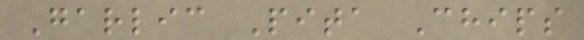Garlic Pita Chips
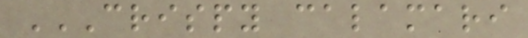CRISPY CALAMARI
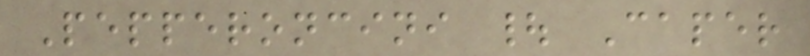Pepperoncini | Caper
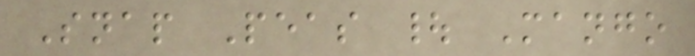Snap Peas | Mango
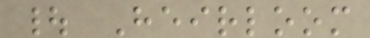| Heirloom
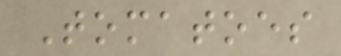Tomatoes
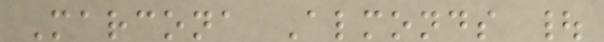Marcona Almonds |
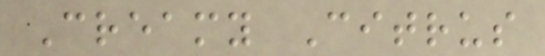Creamy Citrus
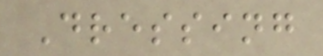Dressing
